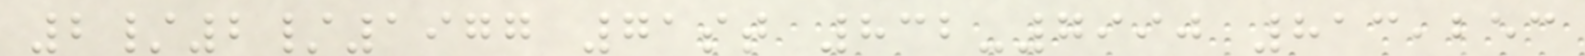2/2/1977 71st 832-7990 813,253
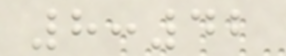8:42
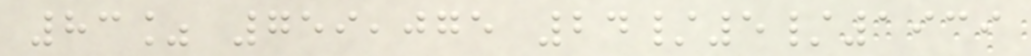83% 759,075 24/5/1939
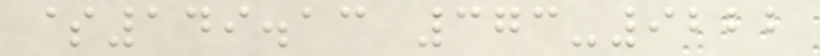$149.13 373-9222
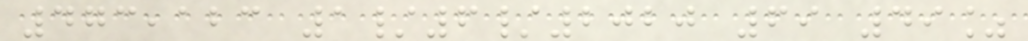473,123 1/6/2020 69 49%
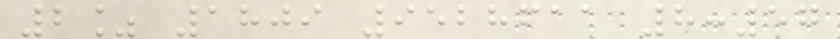2% 1809 9528611 8:57
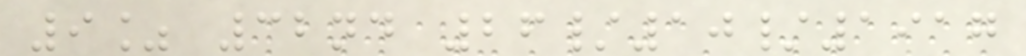9% 32nd 26/10/1917
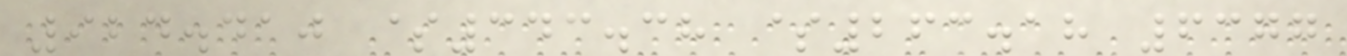924.410 $343.38 $263.18 6377
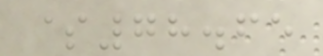$78.65
